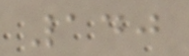140
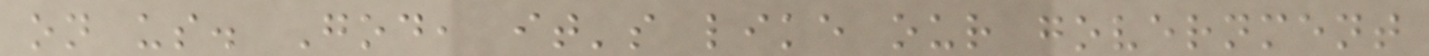on us. God, it's like our government
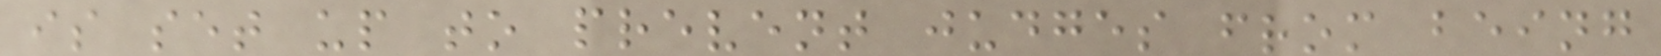is set up to prevent judges from being
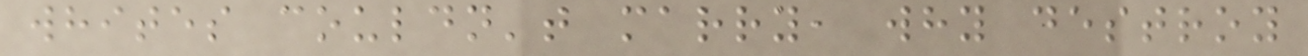whites couldn't marry, why destroy
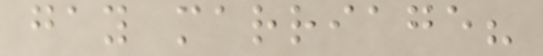gay marriage?
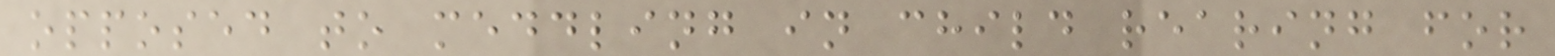opposed to meddling in child rearing for
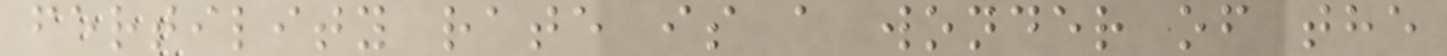fertility rate is a wonder of the
